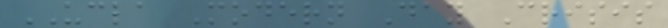UCLA Modern Day Crisis
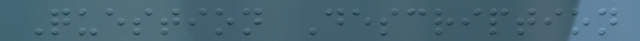Question Description
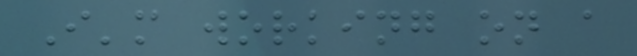I'm working on a
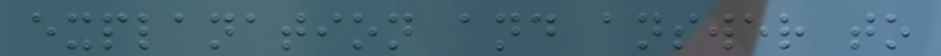explanation and answer to
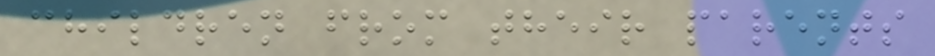children from their parents
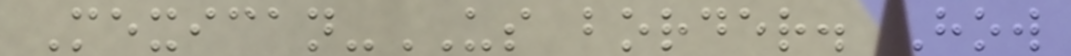Mexican-US border. How
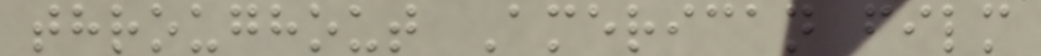throughout American film
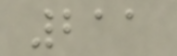211
